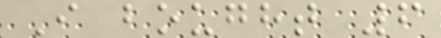I bought 6
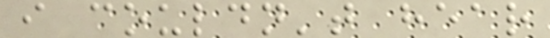i couldn't hear
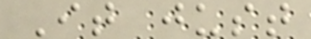It just
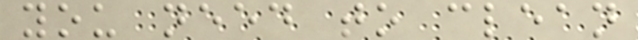you need to clean
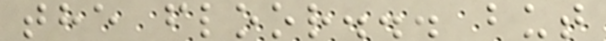the floor... but
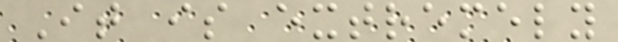It is extremely
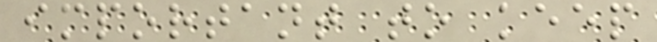important to keep
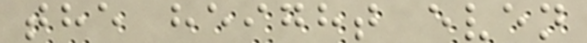the height even
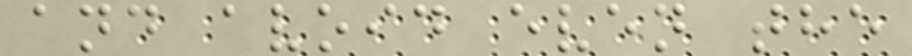and avoid even the
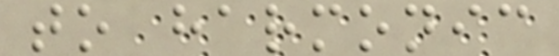to harmonic
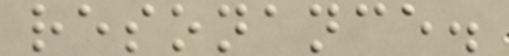resonance.
